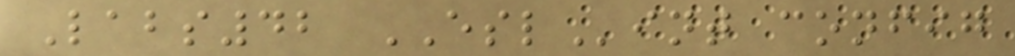Labs42 ESLint config
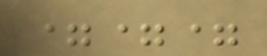===
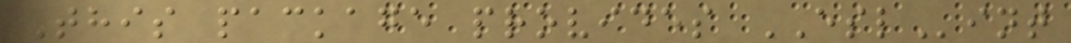This package provides ESLint
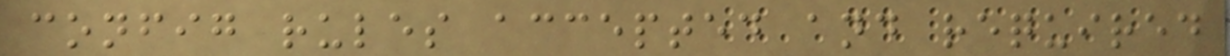config rules accepted and required
